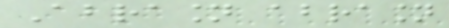Abrasion abrasion
